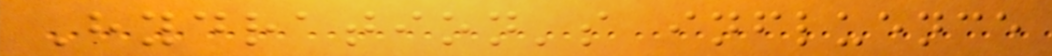Hydration's influence
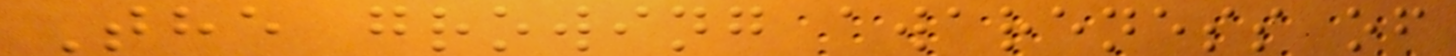The growing awareness of
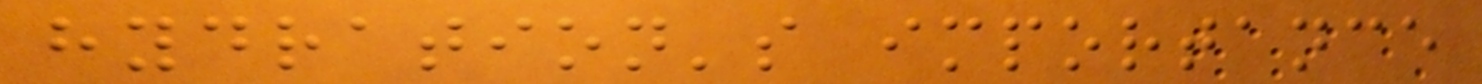hydration's importance
